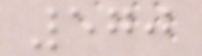570
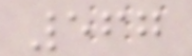567
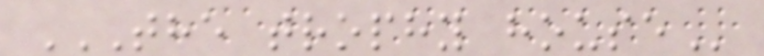THE TROPHY HOUSE
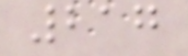217
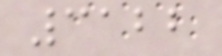3122
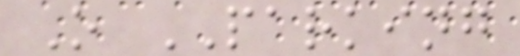O PARKING
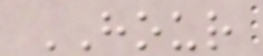HOUR
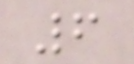6
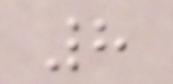8
